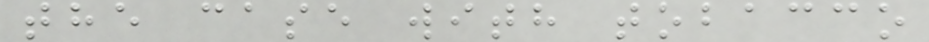the case with tobacco
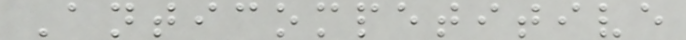Anticompetitive
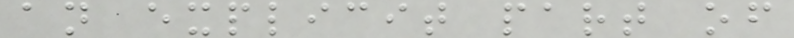an explicit part of
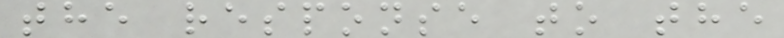the response to the
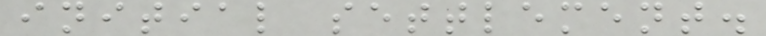initial settlement.
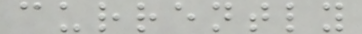currently
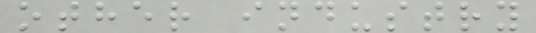other industry
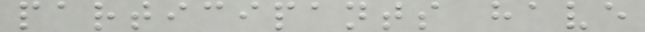participants have
